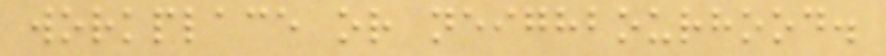workplace or neighbourhood.
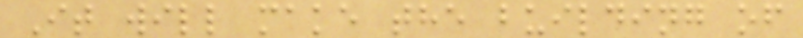It will make the building of
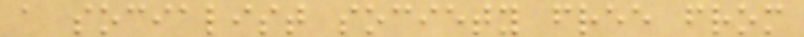a socialist society free from
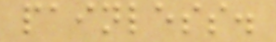painless.
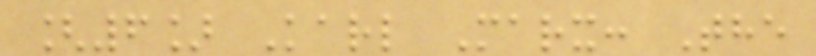[6] Karl Marx: The
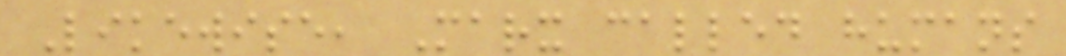Likewise, Marx called humans
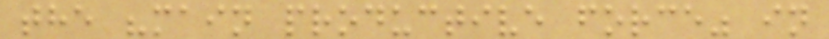the "main productive force" in
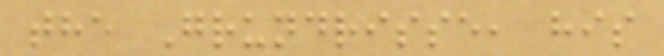the Grundrisse, his
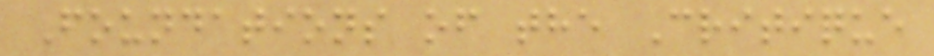Foundations of the Critique
